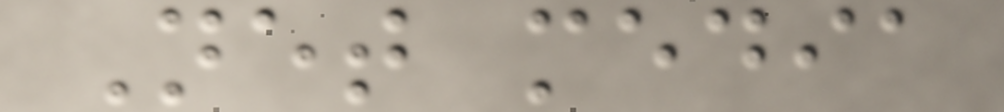Net media
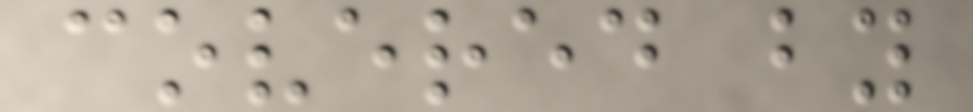covered by
